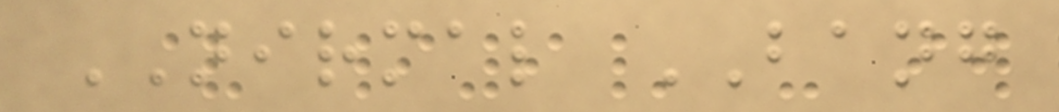NIRMAL BANG
